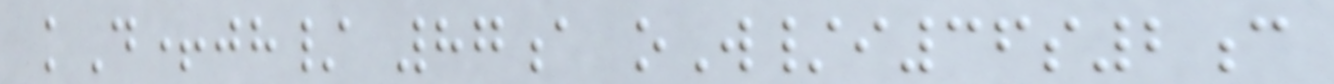kD+jh/ 87a oW/i36s2c
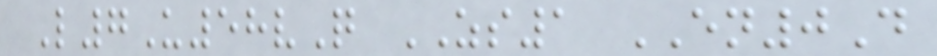L7U58vQ ZS1 EN0D
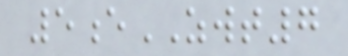5eZWT7
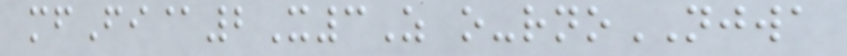mfFi@2X3Z o-rnoNJWA
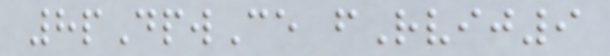8pDpwCe fRvij9
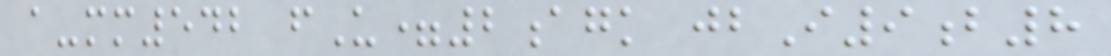a-mm542 fU=2agk jbI9b8
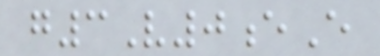g3V0eE
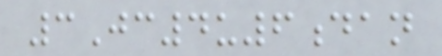3Jc4u6dan
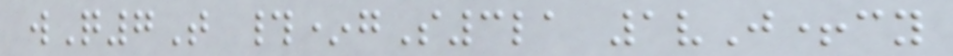wQ7T #*gS3la 1vJ+cy
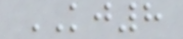KJ8
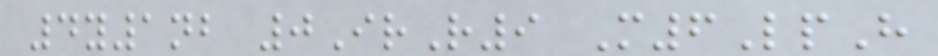4y1nb 0IrR9 M6LpH
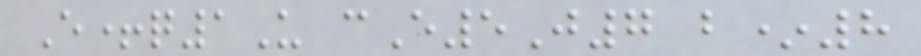E+q1U cE5J7 b*8
